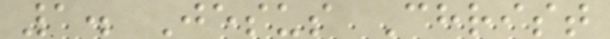1. Jesus Christ
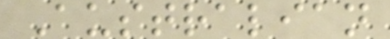Australian
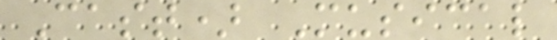Cast) Musical
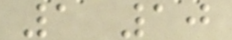1 10
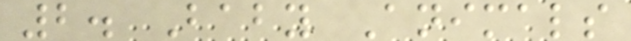2. Baby Animals
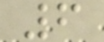6
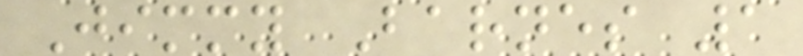Jimmy Barnes 1
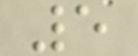5
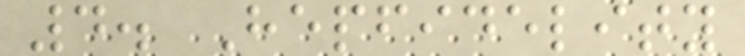4. Hepfidelity
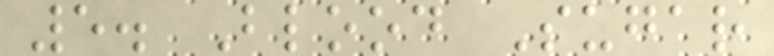5. Blood Sugar
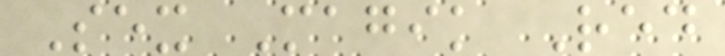Sex Magik Red
